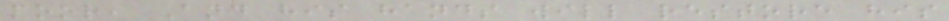poor, And his hands will restore his
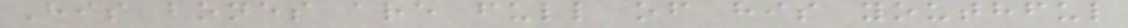His bones are full of his youthful
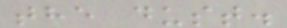the dust.
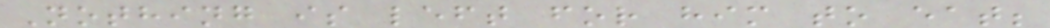Nothing is left for him to eat;
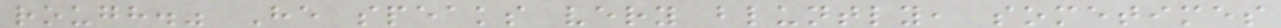rough." He speaks very bluntly, sometimes
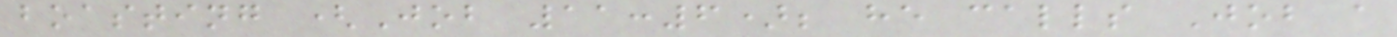boasting (Job 11:6); he calls Job a
